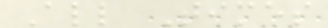All Times
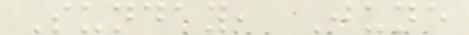Sunday, June
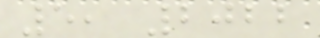5, 2022
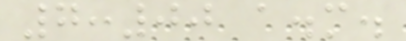7:00 a.m.
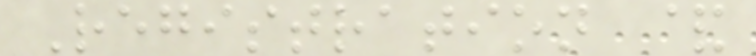Registration &
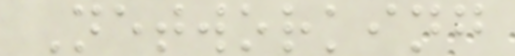Networking
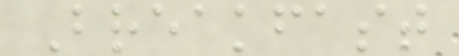Breakfast
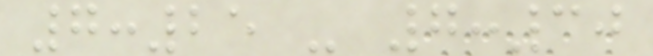7:25 - 7:30
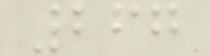267
